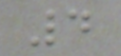4
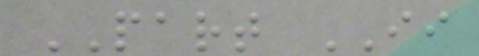PART II
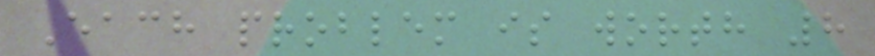Each problem is worth 8
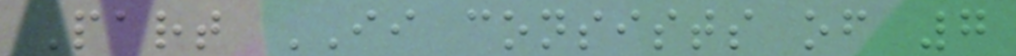Part II consists of 7
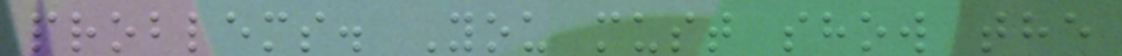problems. You must show the
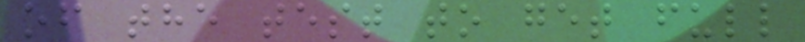of the test to get full
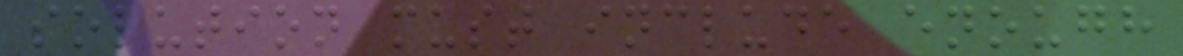solution must include enough
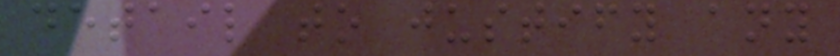detail to justify any
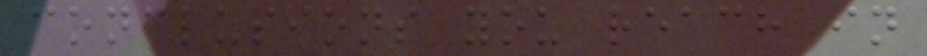conclusions you reach in
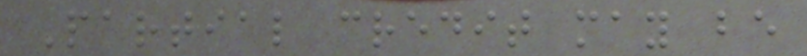Partial credit may be
